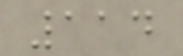114
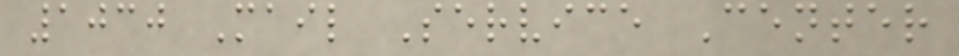1030 Mail Service Center
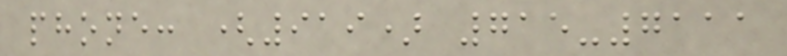phone: (919) 715-7111
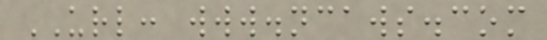URL: www.ncaws.com
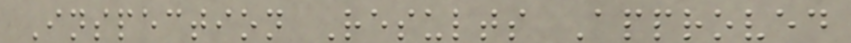Inspection Results Approved
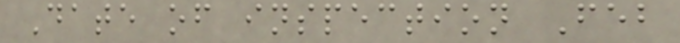Date of inspection Feb
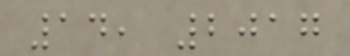14, 2017
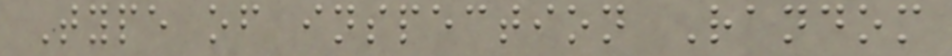Type of inspection Random
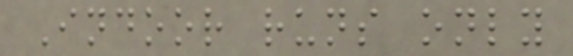Indoor runs only
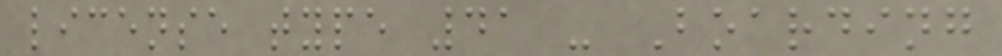license type 41 - Boarding
